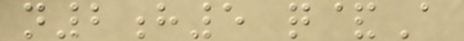n2h5 q&A
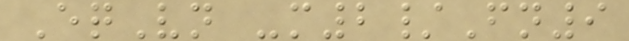EqVn -m2/Fn9
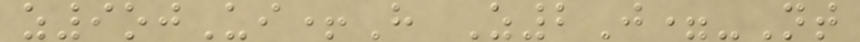z9ojUi+H Z2J=-Nt
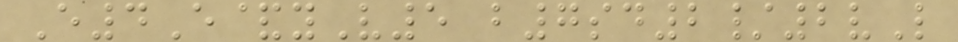E4E&yV5 b7sd2/2vL
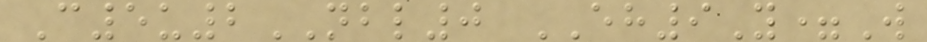C5u2NBL0 EH9Y=W
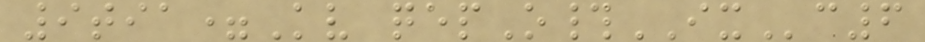9tia=Kv qepO#IXc6
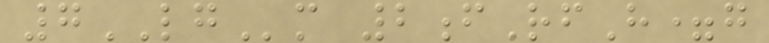7LGm 2fRfH=g
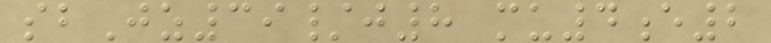sbJz39/j8 mu4e2
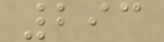293
